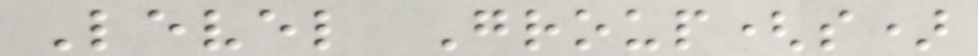Level Group(s)
